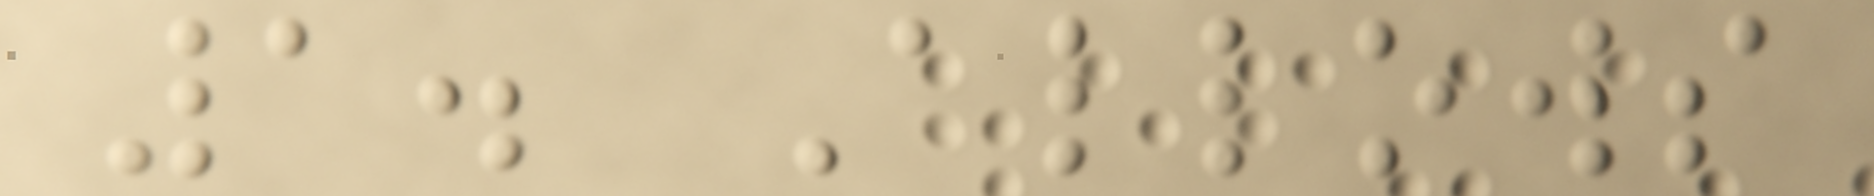1. Allows
